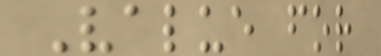Value for
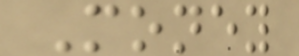Money
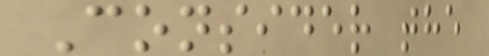Consider the
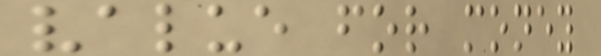value for money
